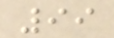99
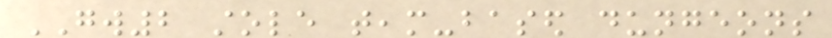GW2 stole team-based dungeons
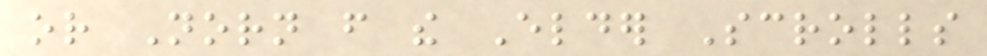or Norn from the Elder Scrolls
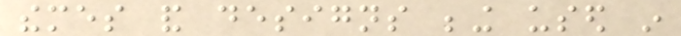themes and designs being used in
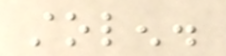stolen.
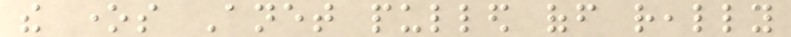the ones Anet pulled off really
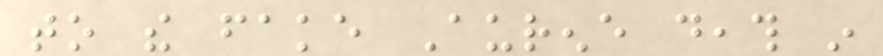to the fake Aurene death in
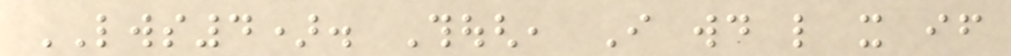LWS4). Though, I would like it if
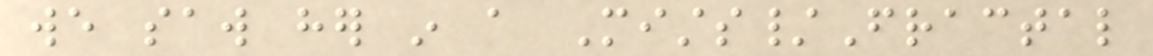we saw her in a Mists/Fractal
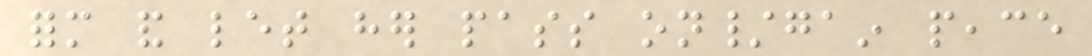form and let her pass on/gain peace
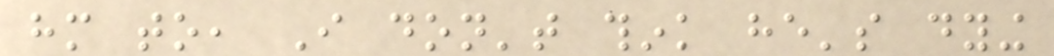him to, I don't think he's dying
